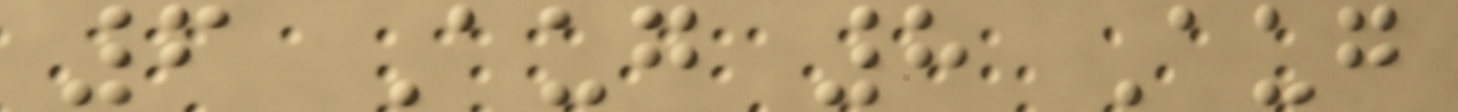6 Aug 8 Aug
